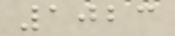1023
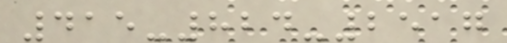415-824-2517
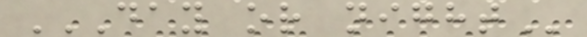DAY OR NIGHT
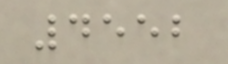4552
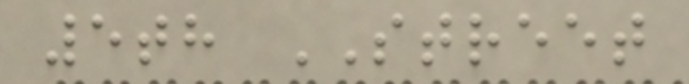5th STREET
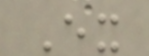Ex
